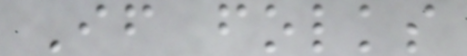If folks
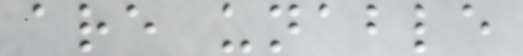are unable
